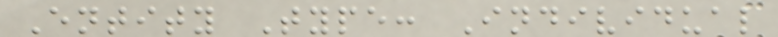Entity Type: Individual
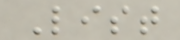List
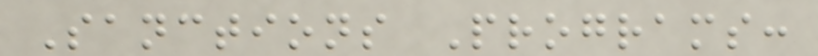Sanctions Programs:
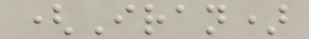(Iran)
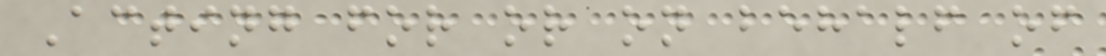Acting for or on behalf of
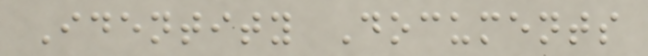Identity Documents
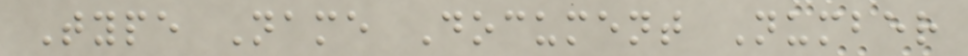Type Name Document Number
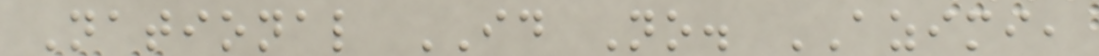National ID No. AZIMI,
